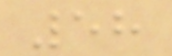58
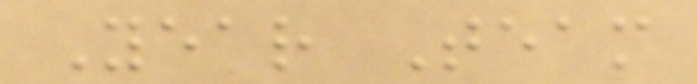Year Team
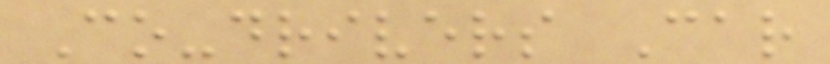Co-drivers Car
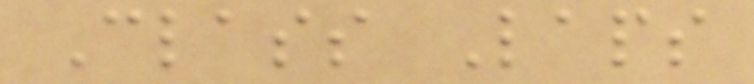Class Laps
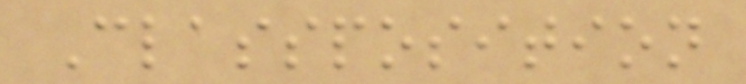Classposition
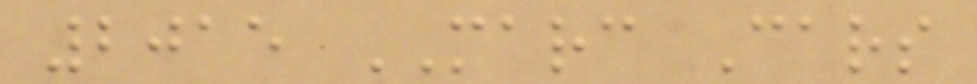2015 MARC Cars
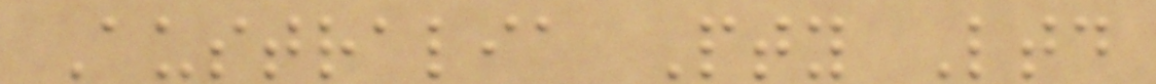Australia Pty Ltd
